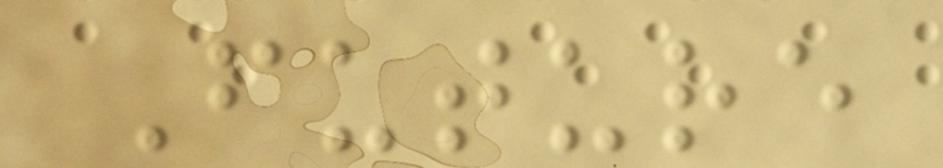Future
